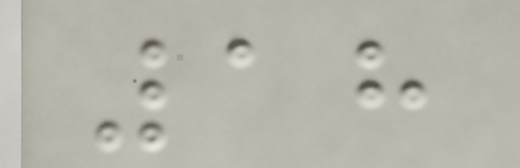18
